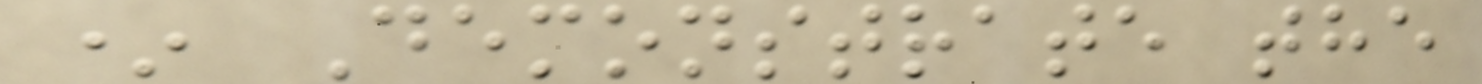* Demonstrate the
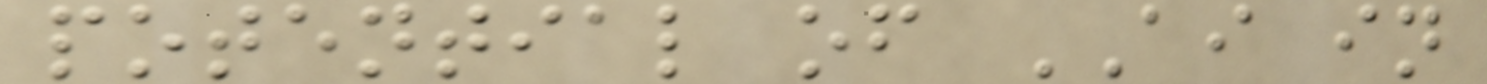potential of AI in
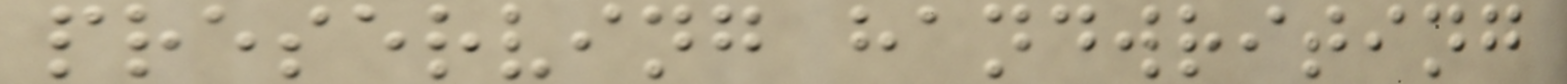preserving handwriting
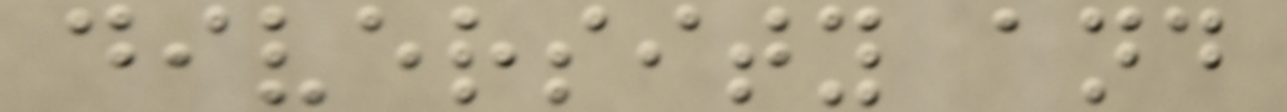diversity and
